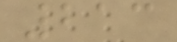213
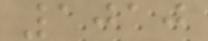1010
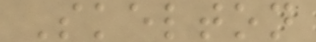Skelton
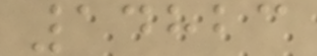14823
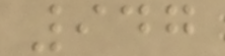947
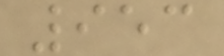953
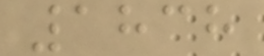1838
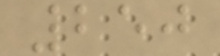250
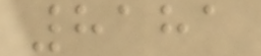8181
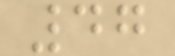47
